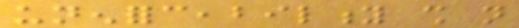unenforceability shall not
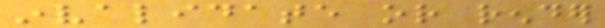invalidate or render
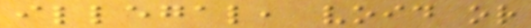illegal, void or
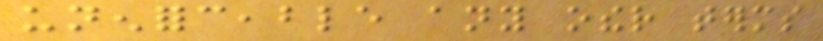unenforceable any other terms
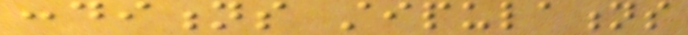conditions stipulations
